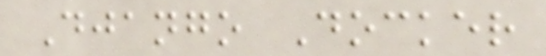Django Docker
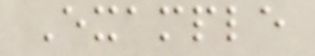Example
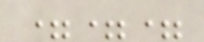===
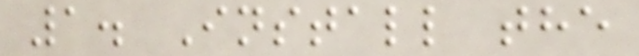1. Install the
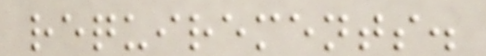requirements.
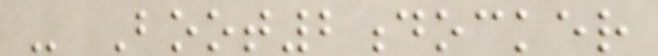- Boot2docker
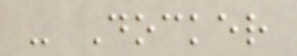- Docker
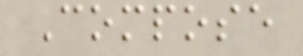Compose
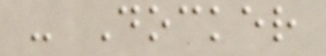- Docker
